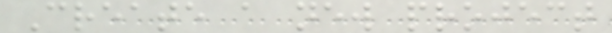Create a new project
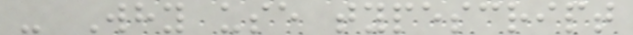- Why use typescript
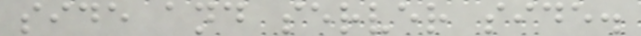side and server side.
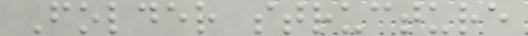Folder structure
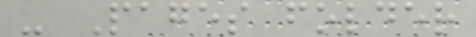- Pages folder
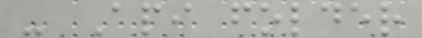- Api folder
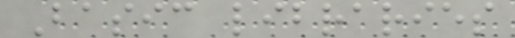Basic libraries
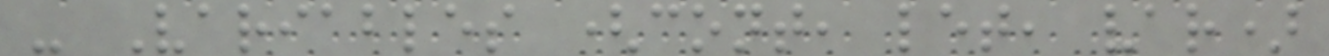- Variables (cont, let, var)
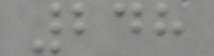248
